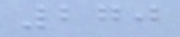270
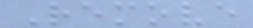Remove
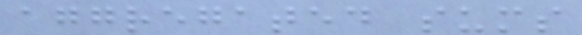aggregated sums
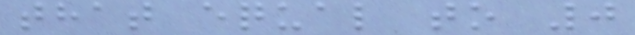that equal to 0
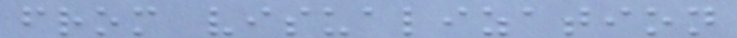from visualization
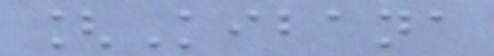[Kibana
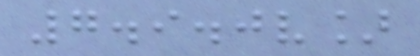7.9.0v]
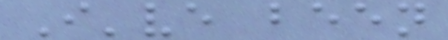I've been
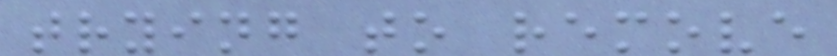trying to remove
